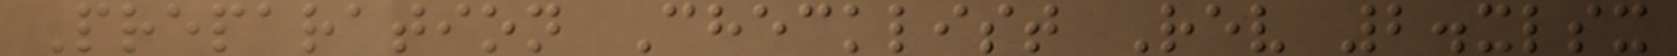Preparation Checklist Rev 2.xlsx
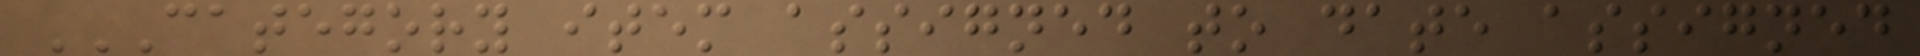CATEGORY ITEM ASSIGNED TO DATE ASSIGNED
